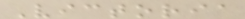Victoria
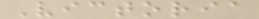Victoria
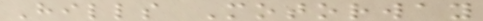Hills Motorway
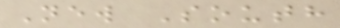New South
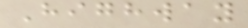Highway
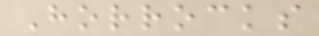Horrocks
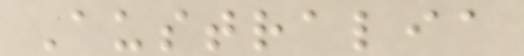Australia
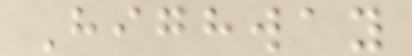Highway
